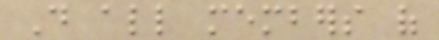Do all members of
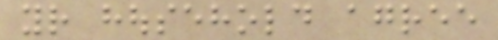your household agree
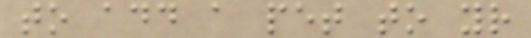to add a pet to your
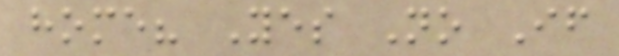home? Yes No If
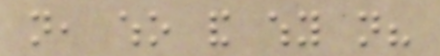not, who and why not?
